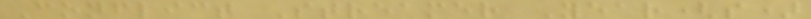Conflict Streamer Year(s)
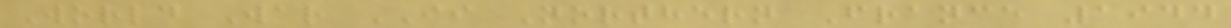World War II Northern France 1944
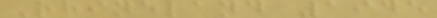Rhineland 1945
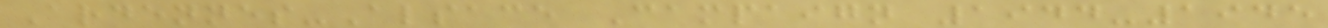Ardennes-Alsace Campaign 1944-1945
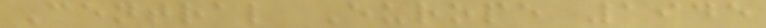Central Europe 1945
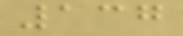137
